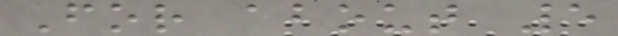For about 5
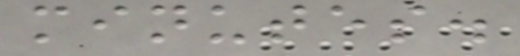minutes.
